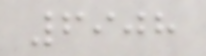6908
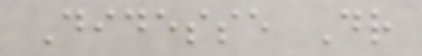Didesse Dr
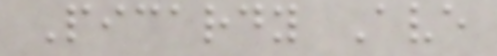Picardy Ave
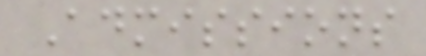Admissions
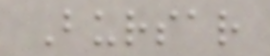Bursar
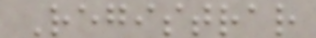Registrar
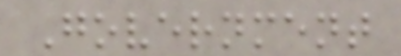Government
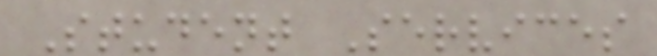Student Services
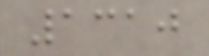1310
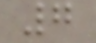7
